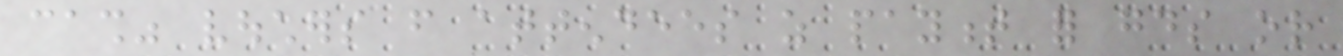cash" vouchers from attendees as payment for goods or
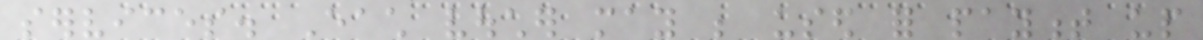services. Each voucher may be used for payment up
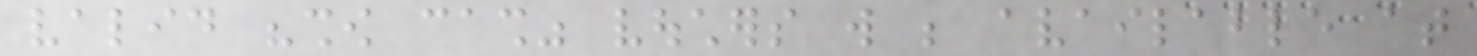valid "show cash" vouchers will be available at
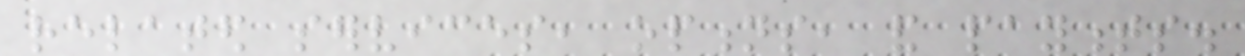related services, options, and payments.
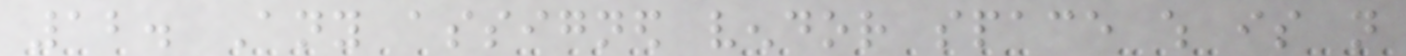12. Any assigned vendor space which is not
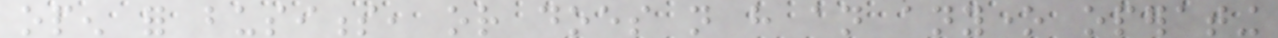open for business, or does not have an anyone operating
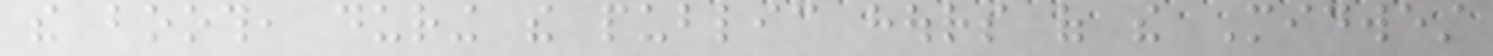the booth, during the public hours of the Midwest
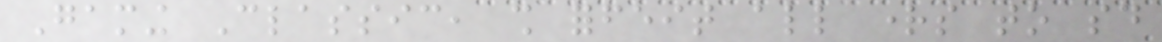Gaming Classic, shall forfeit all rights to said
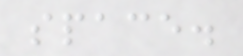space.
